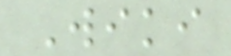Wiki
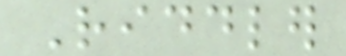Riddler
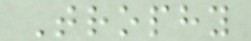Trophy
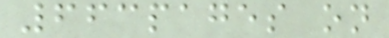663pages on
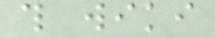this wiki
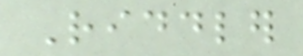Riddler
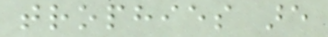trophies are
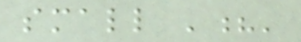small '?'
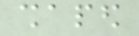shaped
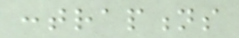contraptions
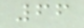66
